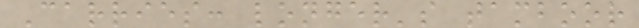Carries: longer's tamboor
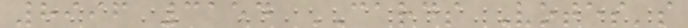8996 3154 CARDS Votes's
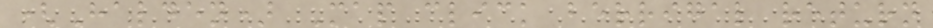(Halden) Map click berrigal return
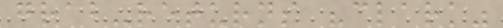grab-returns "clark"
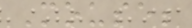Mouse;
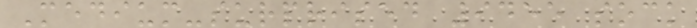Medium-surprised 9455 sock
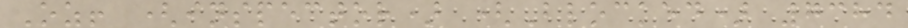Oz! (inspector) (Blocked) 7384
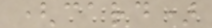(card)
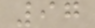97
